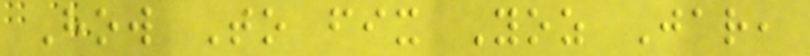How To fix Yoz Jar,
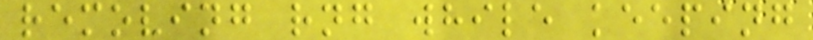removing rng while keeping
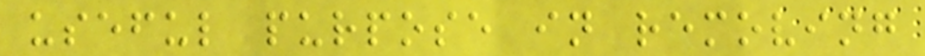useful purpose in removing
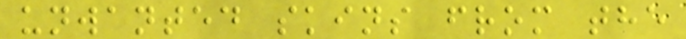unwanted skins from the
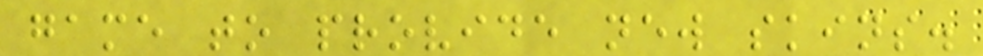game to provide new skins.
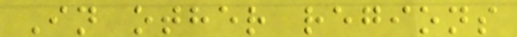In other regions
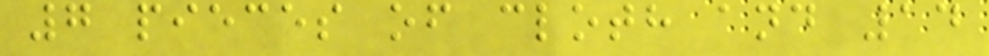7 pieces of cloth and 14
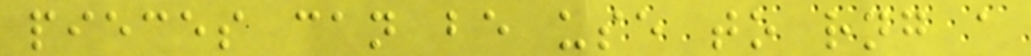pieces can be use to rng a
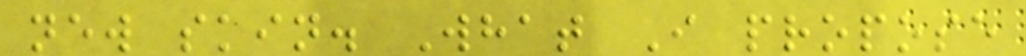new skin. What I propose
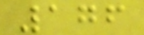176
